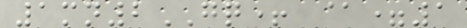1mn2GQ+ @=1
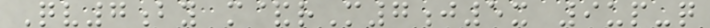Qv7by m&rM7j5x 9up-q
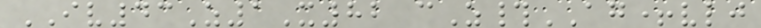IV43Z1X82 cZ#AG+vlj
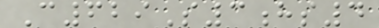C629S3hs4
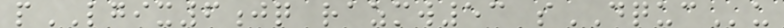pLGIX6jq razmw53 sDQUCu
